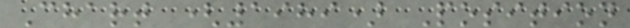Chart (1989) Position
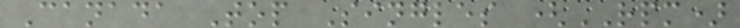Canada Top Singles (RPM)
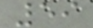59
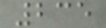235
